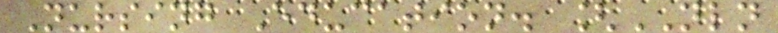Nursing Education. [NLN
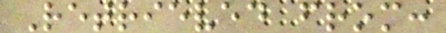Retrieved from:
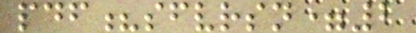pdf?sfvrsn=2
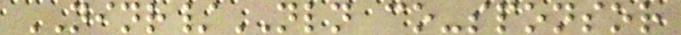NINR/NLN co-sponsor
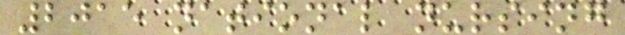2015 national nursing
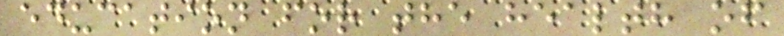education for the health of
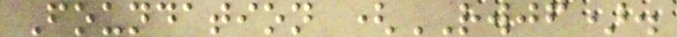Foundation (RWJF).
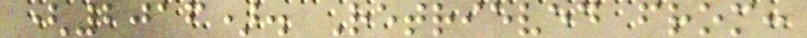(2016). Retrieved from:
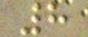8
